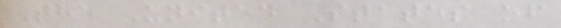The United States of
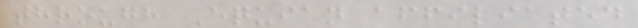through Equian affiliated
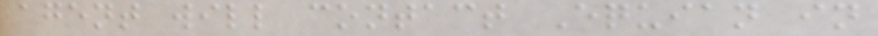agent will contact Equian in
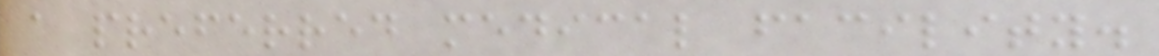a preferred medical facility.
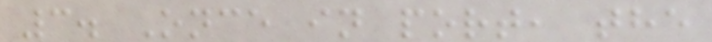3. Once in port, the
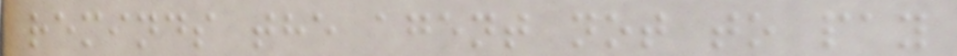reminds the agent not to pay
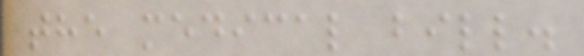the medical bill.
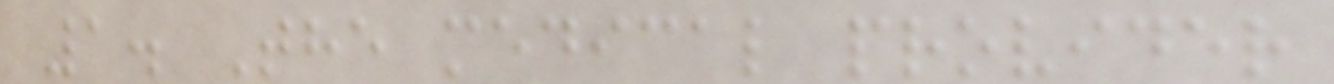1. The medical provider
